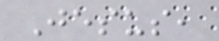Jesus,
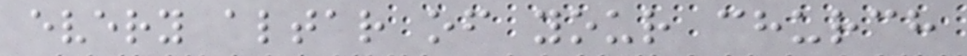every altar of your church
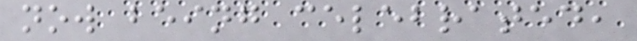now being celebrated,
